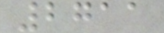2711
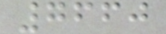7660
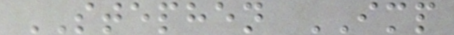STEPHEN IMP
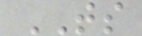TS
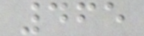465
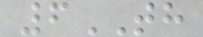6TH
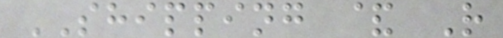SHIPPING & R
